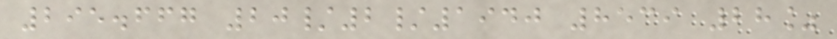295.667 20/2/1940 8539 28%
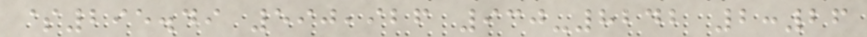$295.49 590,926 930-8242 2:26
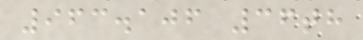963.106 36th
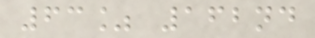63% 162nd
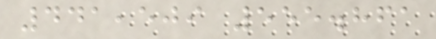441,509 555.861
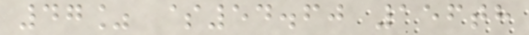47% $54.60 156th
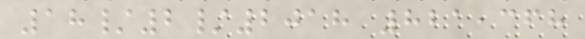18/2/2018 821,368
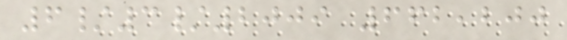6/3/2009 662,200
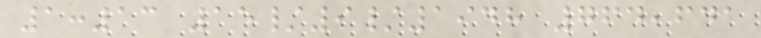1:13 15/9/1948 764,641
